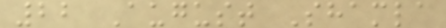22 August Shamla
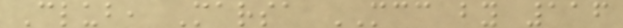Club, Marsa MCC by 116
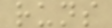runs
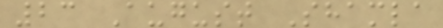23 August Shamla
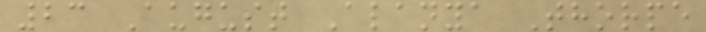23 August Alanya Thorpe
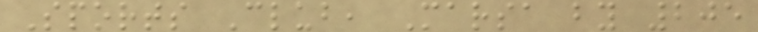Sports Club, Marsa by 205
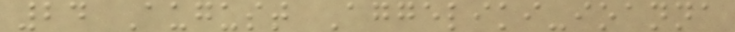24 August Aggeliki-ioanna
